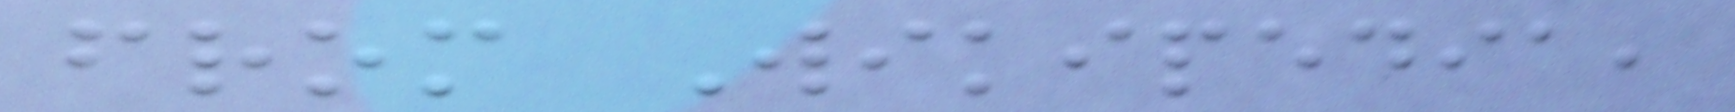from Wikipedia,
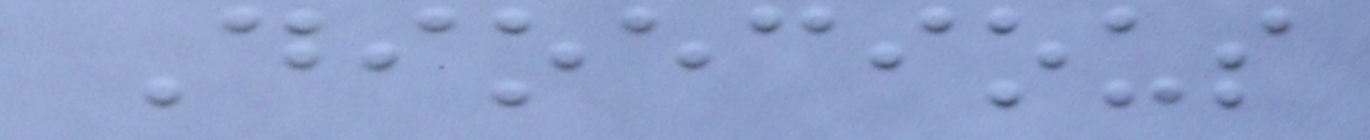Dioecious
